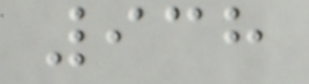938
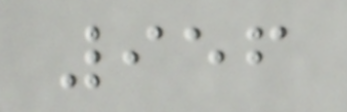956
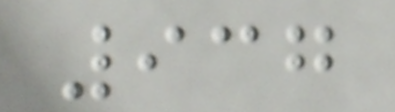937
